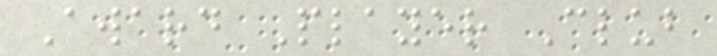Award Player Club
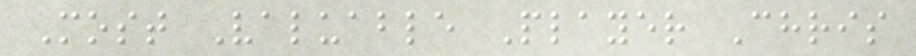Most Valuable Player Chris
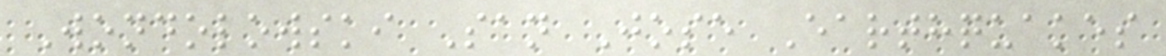Wondolowski San Jose Earthquakes
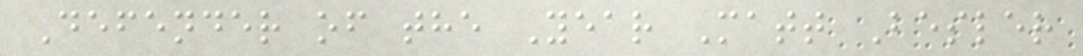Defender of the Year Matt Besler
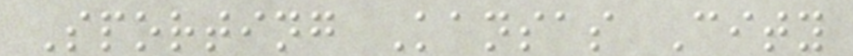Sporting Kansas City
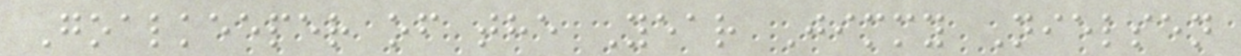Goalkeeper of the Year Jimmy Nielsen
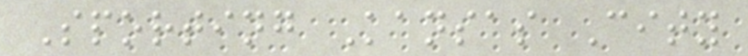Sporting Kansas City
